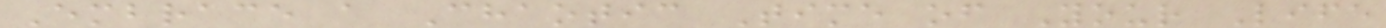Embrace a Chaotic Time of Your Life
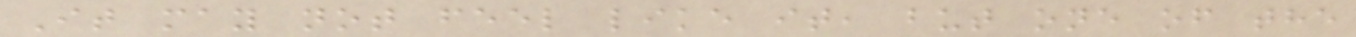It may not feel like it, but one of the
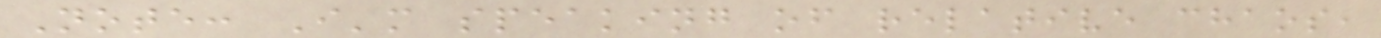Note: I'm speaking of relative chaos,
